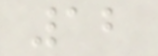12
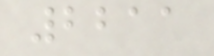2211
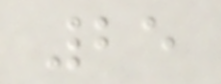25
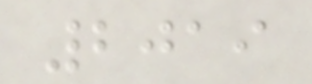2019
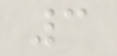3
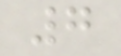7
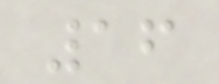16
